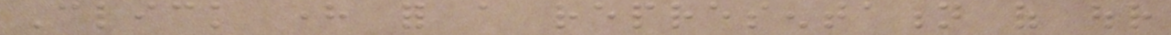Click here for a representation of our
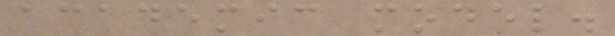academic model.
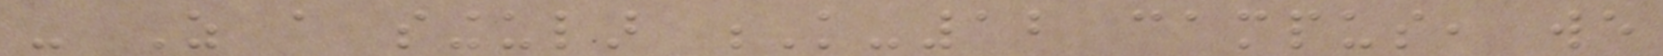- As a singular K-12 campus, we
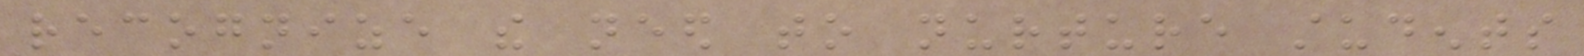recognize the need to nurture students
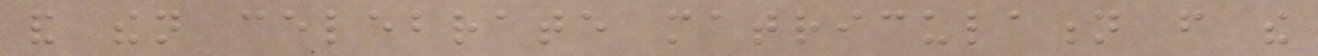and then celebrate matriculation from the
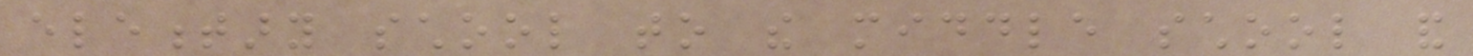elementary school to the middle school and
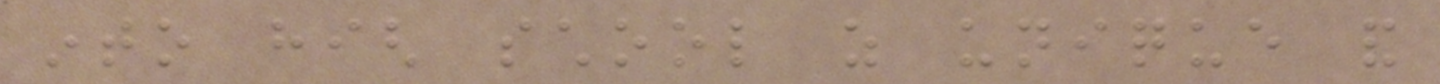into high school as unique and
